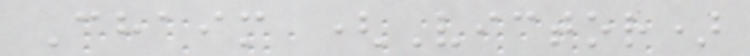Chaim (Victor)
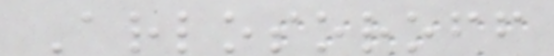Arlosoroff
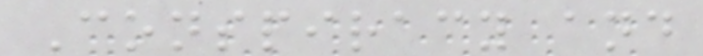Conspiracy and
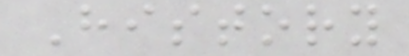History
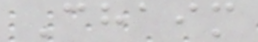Chaim
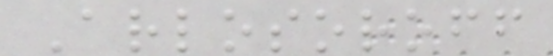Arlosoroff
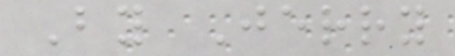By Jerry
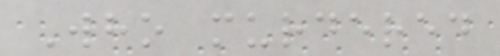Who murdered
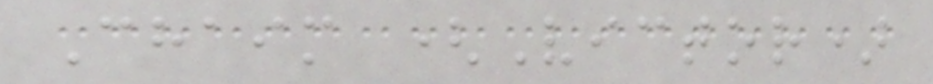Chaim (Victor)
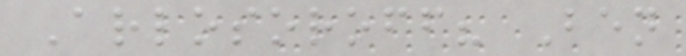Arlosoroff? Ben
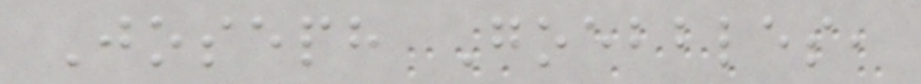Joseph Goebbles,
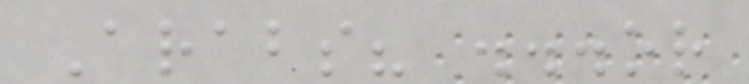Arabs? ...or
